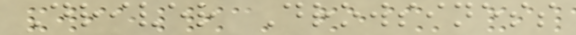Driver Drowsiness
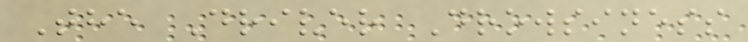The Driver Drowsiness
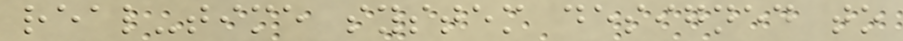real-time system designed to
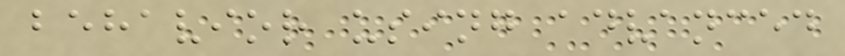behavior using advanced
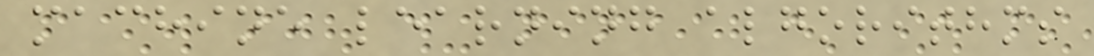machine learning algorithms
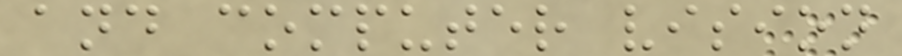and computer vision
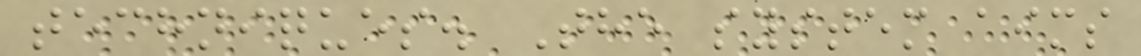techniques. The system aims
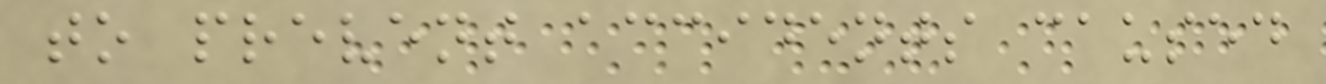to prevent accidents caused
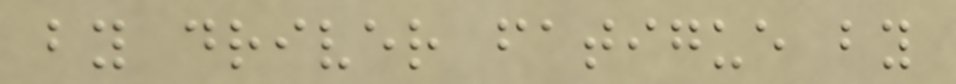by driver fatigue by
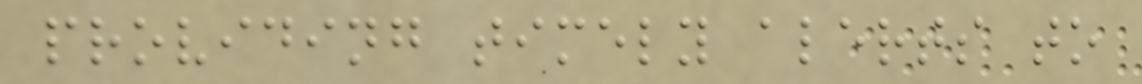providing timely alerts to
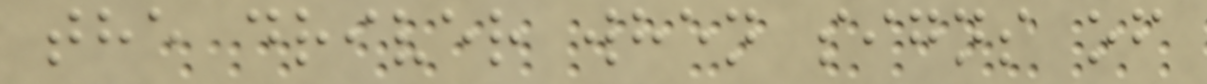the driver when signs of
